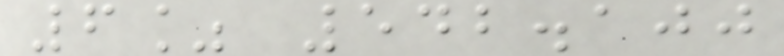6% 542.100
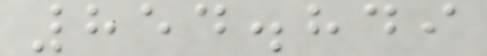854.849
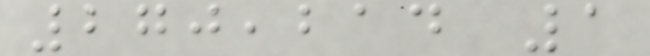270,214 1
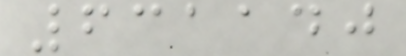631140
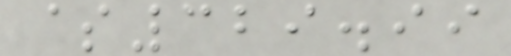$329.99
